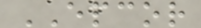EPCOR
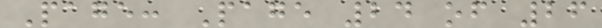Page: Page 24 of 26
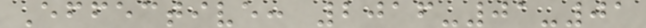Effective: 2016-01-01
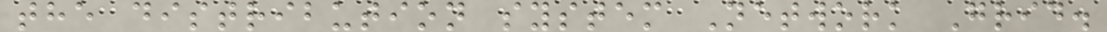the distribution system Network Grid.
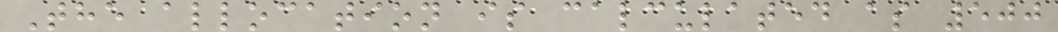The allocation is calculated as 500
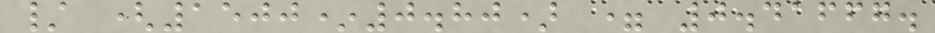/ (1500*0.80) = 0.41667.
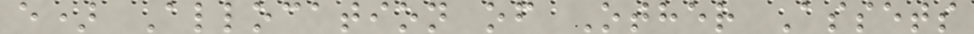e) Allocation of Other Assets
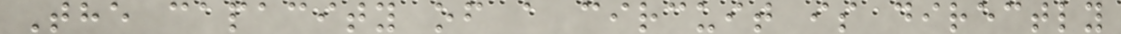The capacity of a circuit is directly
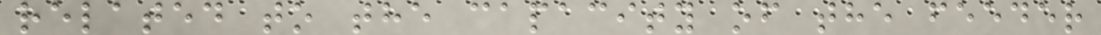related to the capacity of the feeder
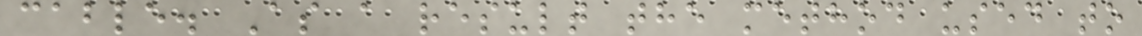cable. As a result the method used to
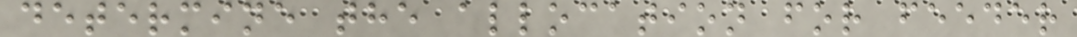determine the allocation for feeder
